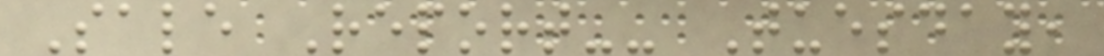Sale Report-- Tuesday,
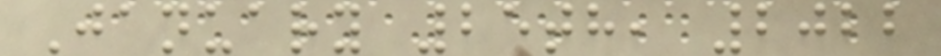January 25th, 2022
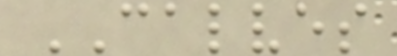CALVES
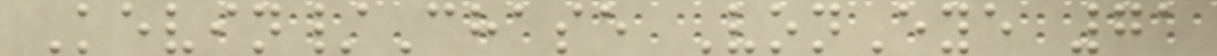Kevin/Chase VonEye 71
